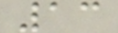13
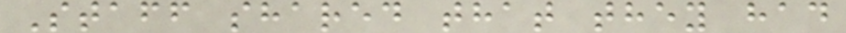Staff shared that they had
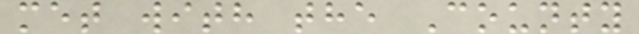met with the County
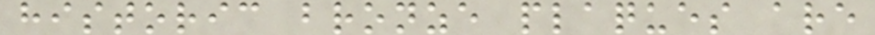historic bronze plaques are
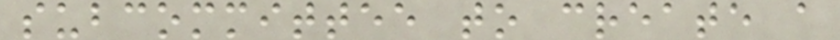subcommittee to create a
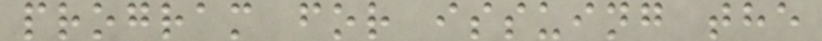program for issuing the
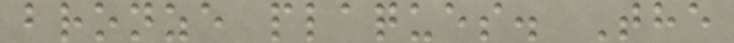bronze plaques. The
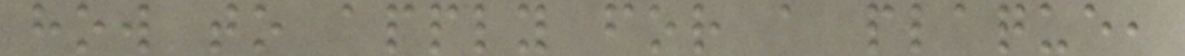how to apply for a plaque,
